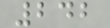242
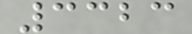3323
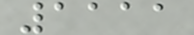1111
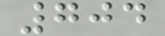704
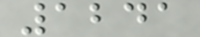1241
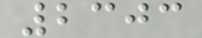2303
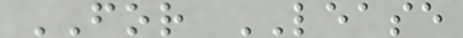FOR LEASE
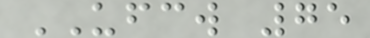UFCW 75
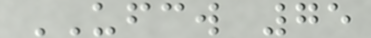UFCW 75
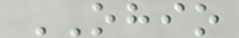OHIO
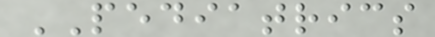PEDIATRICS
